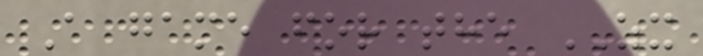A game for the ZX
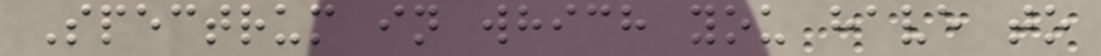Spectrum in which you have to
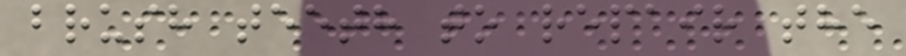brush teeth to repair the
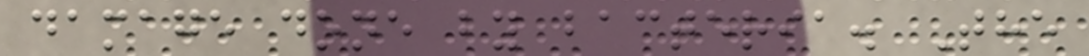damage done by bacteria. The
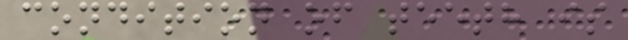condition of teeth is
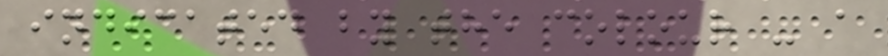indicated by the colour - a
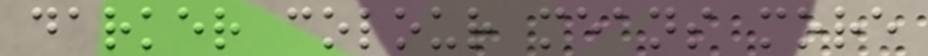darker colour means more
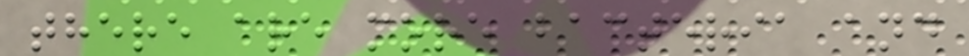there are more bacteria and
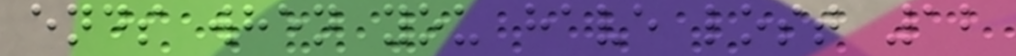ends when you have lost 12
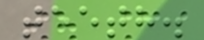teeth.
